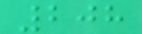208
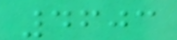4603
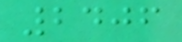2406
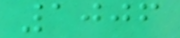1006
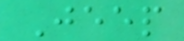Jeep
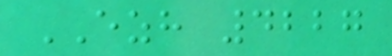EZH 4227
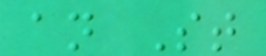an St
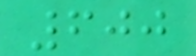600
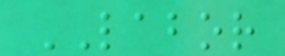LABOR
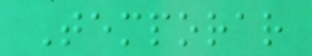Temporar
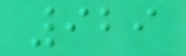929
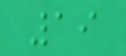19
